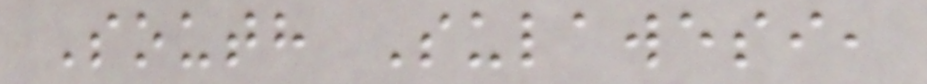South Sulawesi,
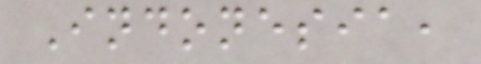Indonesia,
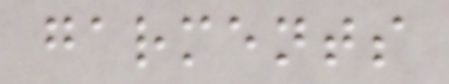garments
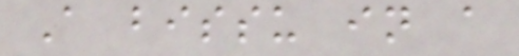A bissu in a
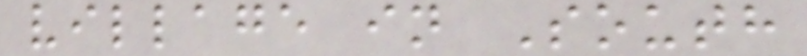village in South
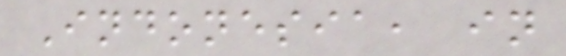Indonesia, in
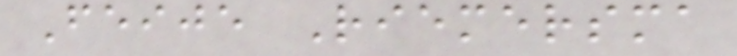Feije Riemersma
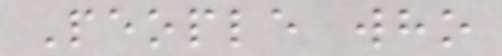People who
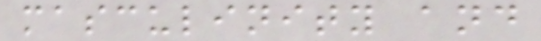masculinity and
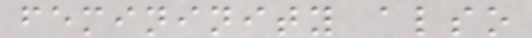femininity also
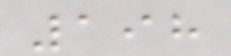198
